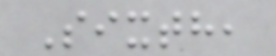Sixth,
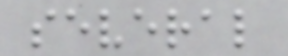several
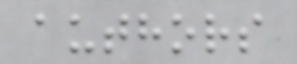authors
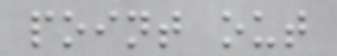point out
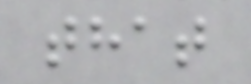that
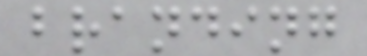branding
